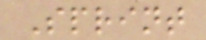Sprint
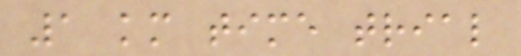1 km time trial
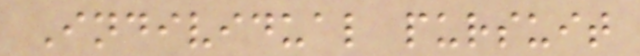Individual pursuit
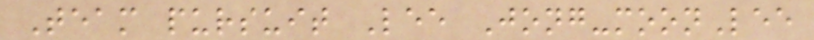Team pursuit Lee Jong-moonLee
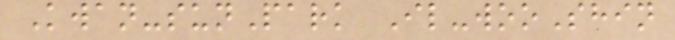Kwan-sunPark Il-wooShin
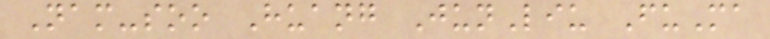Nam-soo Huang JunLiu FuMa
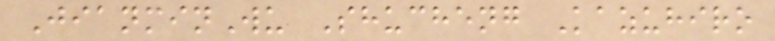JianminWu Shucheng Kazuhiro
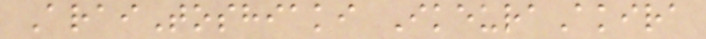AraiToshiaki IkeuraAkira
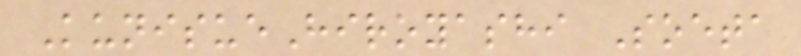KunisueHiroyashi Soeta
